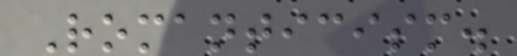Romanticism.
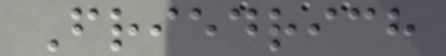Friedrich
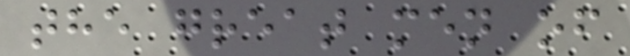the great men of
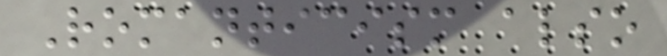Romanticism also
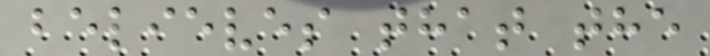believes that the
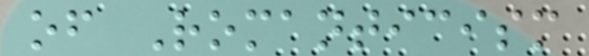of Romanticism
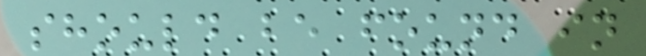should be found in
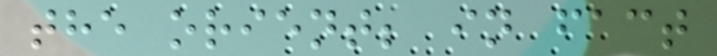the orient; in fact
